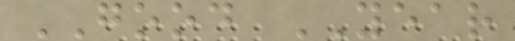GOOD YEAR
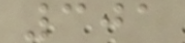301
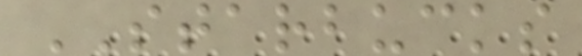STARBUCKS
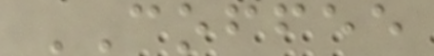COFFEE
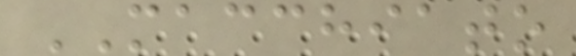MACCHIATO
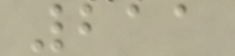211
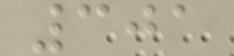301
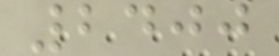2400
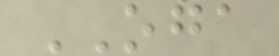OGA
